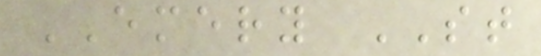EMERY ST
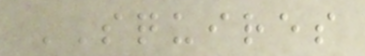SQUIRES
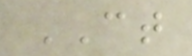CT
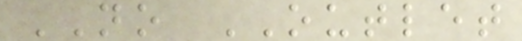NO OUTLET
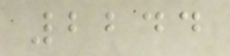2244
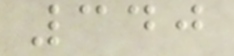340
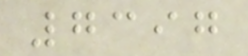7397
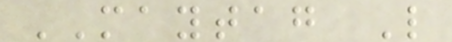MAYTAG L
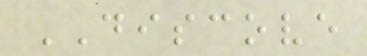DISCOVE
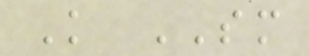K SM
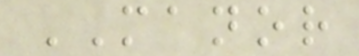MANOR
